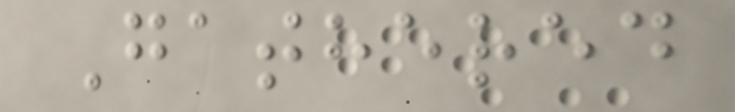Gathered
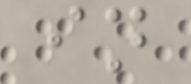in
